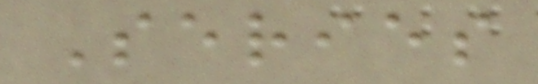Series
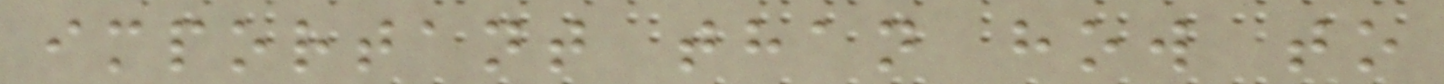important than how to
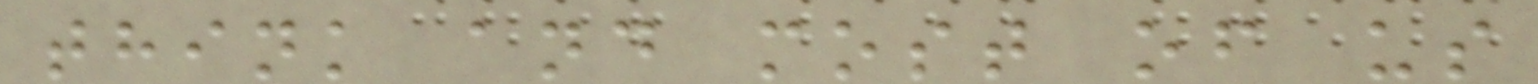think and most of us
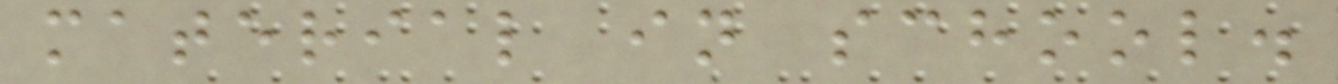material in school.
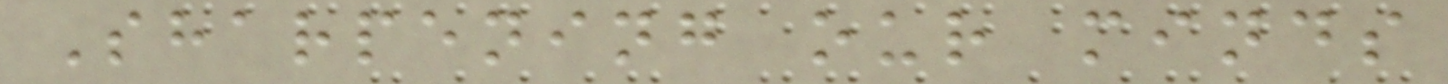Sharpening our minds
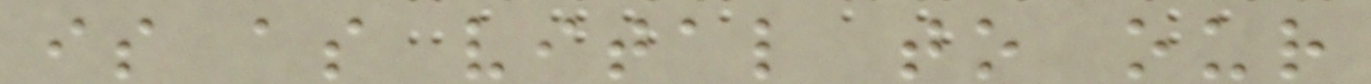is as vital to our
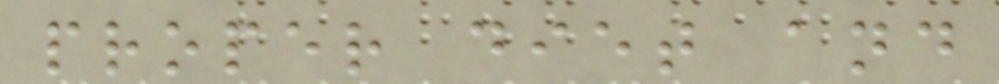proper diet and
